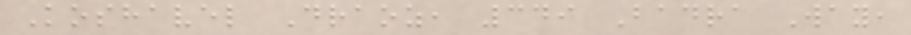Koshavel Draoz, 349 Badra Way,
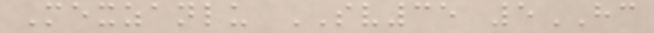Mexzanlu SV35 5HC
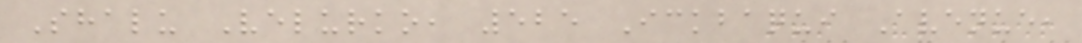Shalu Velurko, 525 Ickbaqui Avenue,
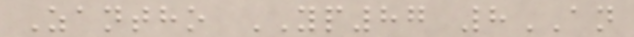Zantho YP87 8AN
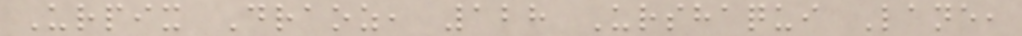Urpix Draoz, 128 Urshaqui Lane,
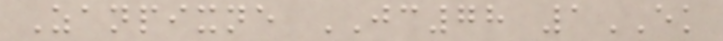Zanpixne JC78 1EK
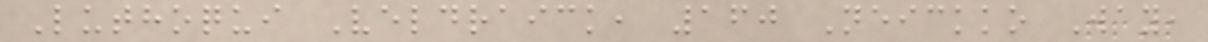Luthoqui Veldraick, 160 Neickko Way,
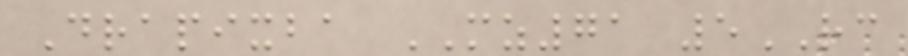Drapixba MZ71 5RC
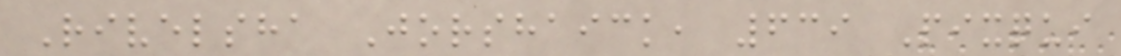Rivelsha Jorshaick, 639 Pixqui
